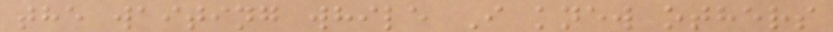the waiting while I knew others
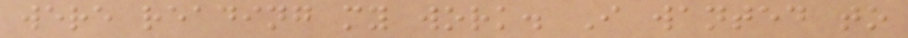were reading my work. I wanted to
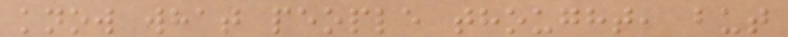know what people thought, but
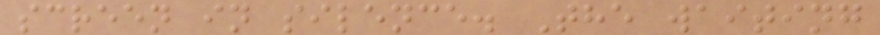screen in silence. The waiting
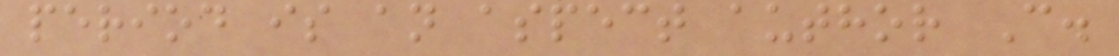period is an aspect author C.
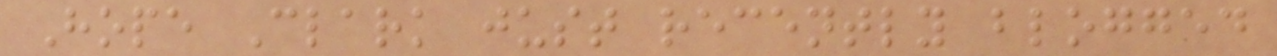Hope Clark just recently blogged
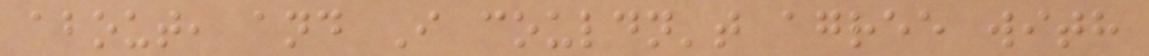about, and I couldn't agree with
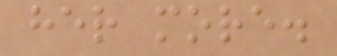her more.
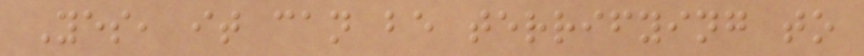Yes, it can be terrifying to
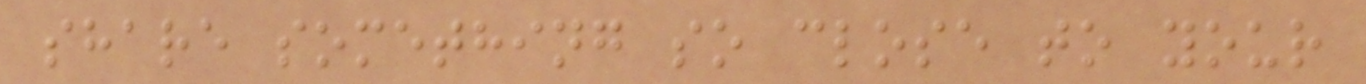share something so close to your
